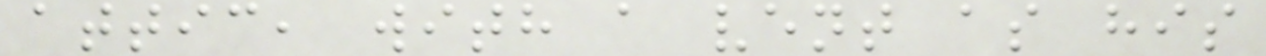attic, with a vent as his
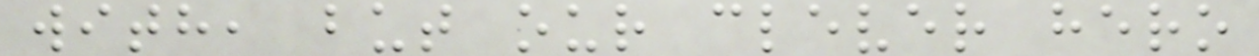with, but our clever hero
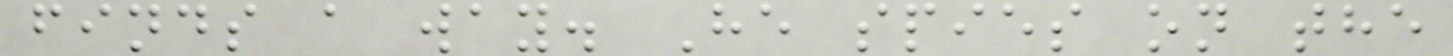finds a way. He spies on the
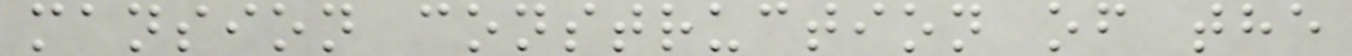mansion construction of the
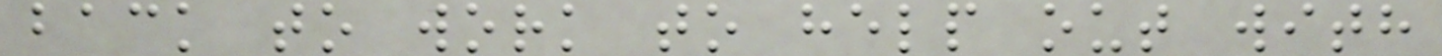back to work to help out with
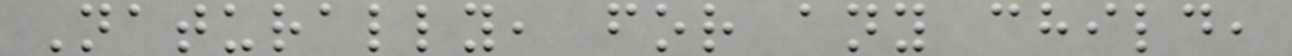Naturally, for any child,
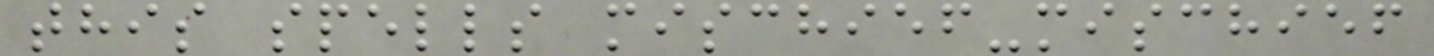this spells mischief-mischief
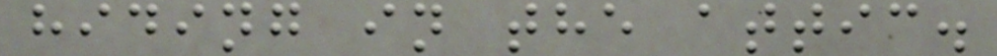hiding in the attic.
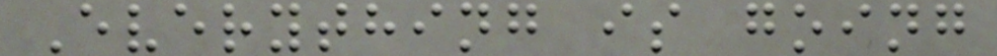Everything is going
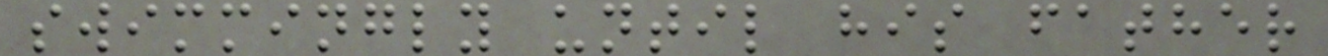swimmingly until his father
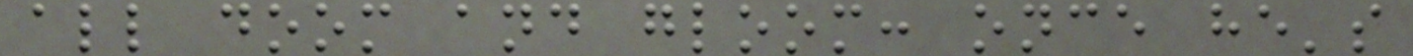all doom and gloom: once he's
